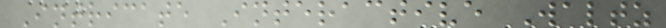Intricate Interactive Waltz
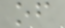of
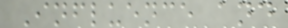Influence and
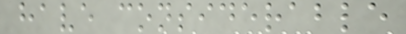have considerable
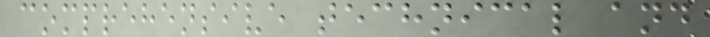comprehensive technical and
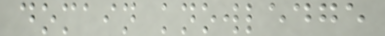domain knowledge
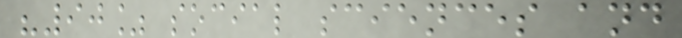"90% social sciences and
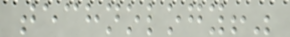technology!"
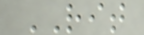RIT
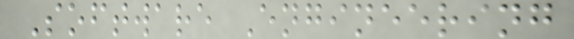Software Engineering
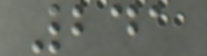241
